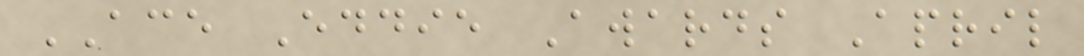ACE Eddie Awards April
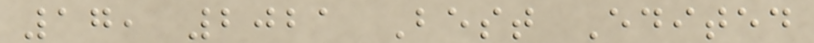17, 2021 Best Edited
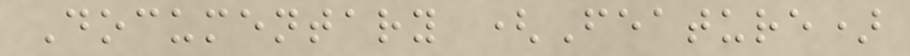Documentary (Feature)
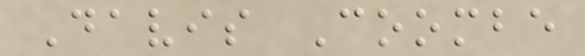Davis Coombe
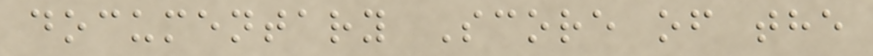documentary Score of the
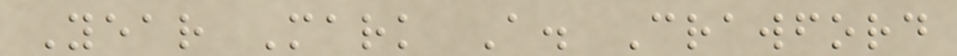Year Mark A. Crawford
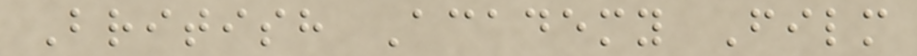British Academy Film
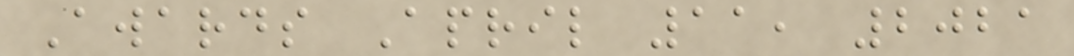Awards April 11, 2021
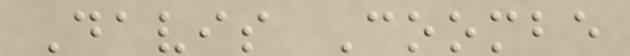Davis Coombe
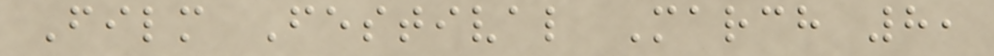Film Festival March 8,
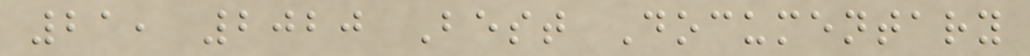21, 2020 Best Documentary
